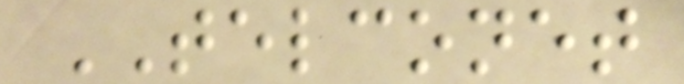TELCONET
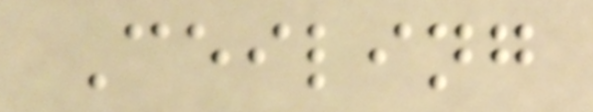Ceiling
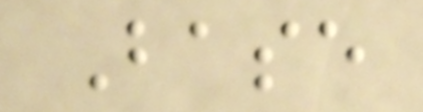Base
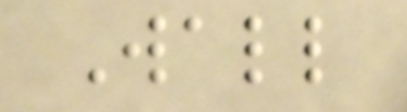Wall
